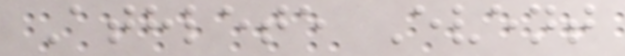Athlete Event
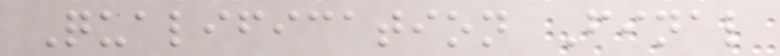Qualification Final
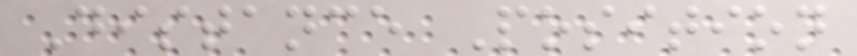Distance Position
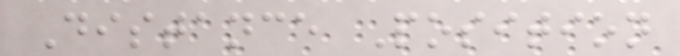Distance Position
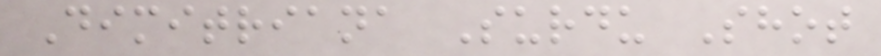Dimitriana Surdu Shot
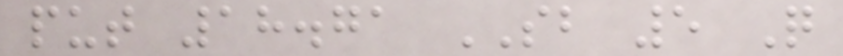put 18.71 SB 5 Q
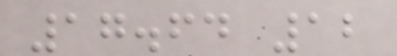17.64 12
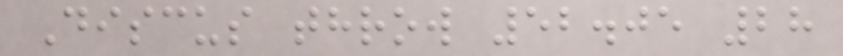Discus throw 52.05 28
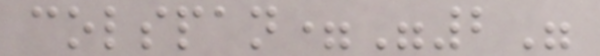colspan="2"
